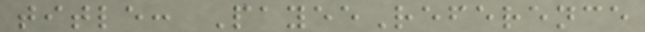title: PayeeReference
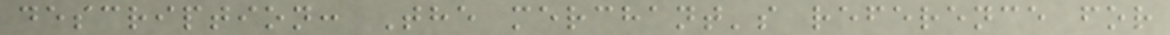description: The merchant's reference for
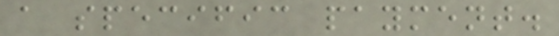a specific payment.
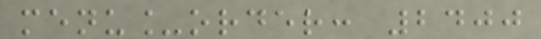menu_order: 2400
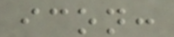icon:
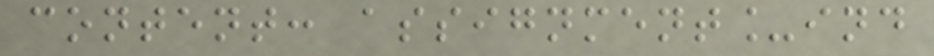content: assignment_ind
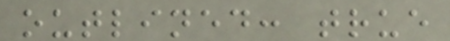outlined: true
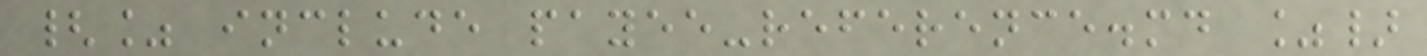{% include payee-reference.md %}
